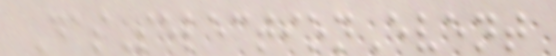DasSelectionEvent
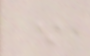*
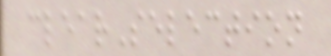clearSelection
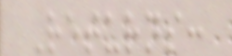Returns:
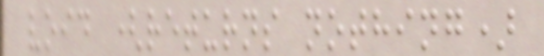void (returns nothing)
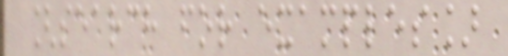[search for examples]
